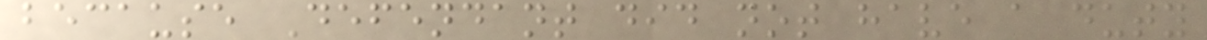because Defendant did not have a duty
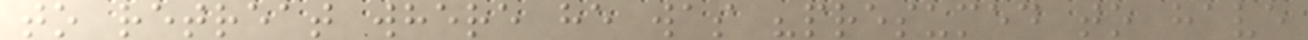to retreat where he was "presumed to have
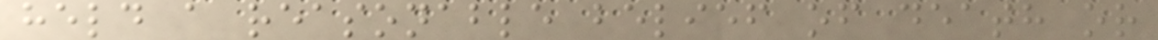held a reasonable belief of death or
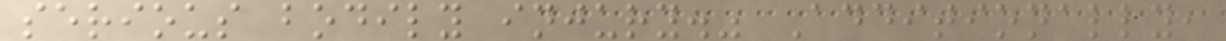serious bodily injury." Additionally,
